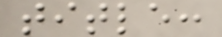title:
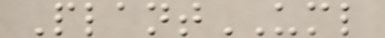PlantUML
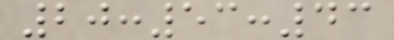20:53:43
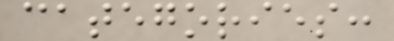categories:
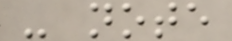- note
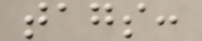tags:
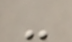-
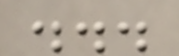...
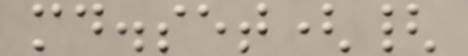md.set({
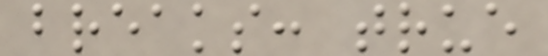breaks: true
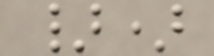})
